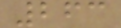263
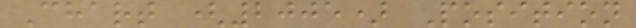Chart (2005) Position
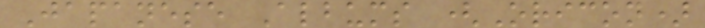Japanese Albums (Oricon)
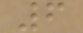6
